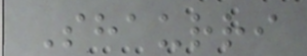Shaurri
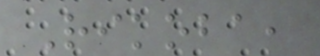Rikoba,
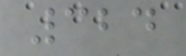324
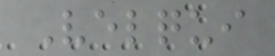Velqui
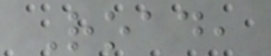Road,
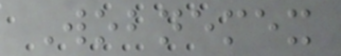Wobnemex
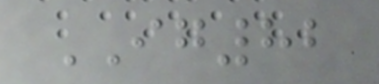IG82
